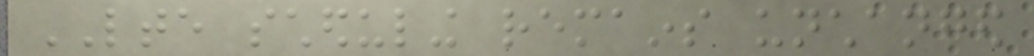LTE scheduling remains unchanged
